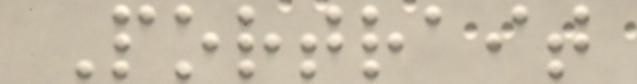Portrait
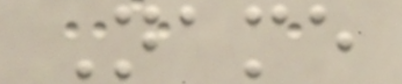Name
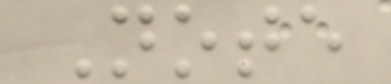Note
